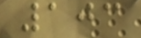103
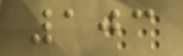103
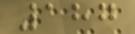187
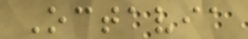Octavia
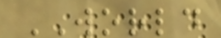WORLD
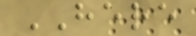HERE
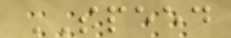SPEED
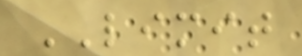LIMIT
